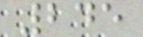245
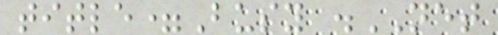title=Busy .NET
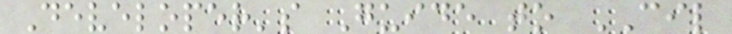Developer's Guide to CIL
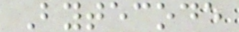Bytecode
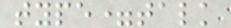type=talk
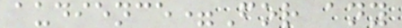audience=For any
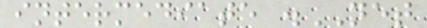intermediate .NET
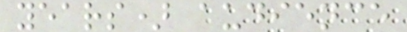years) audience
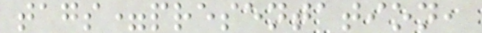tags=presentation,
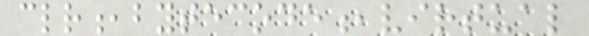clr,bytecode,virtual
